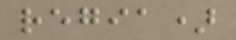regia)
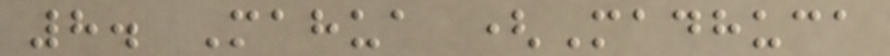8. Mahua (Madhuca
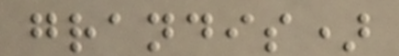grandis)
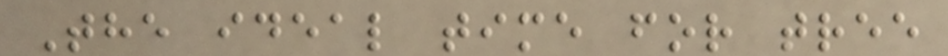The ideal time for tree
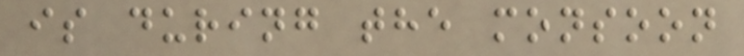is during the monsoon
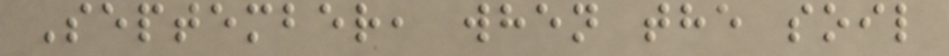September, when the soil
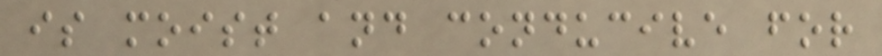is moist and conducive for
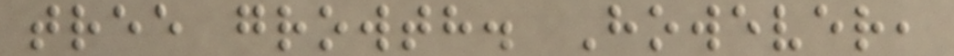tree growth. However,
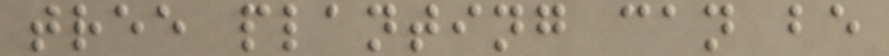tree planting can be
